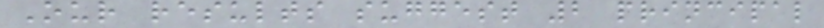Our results suggest 2 principal
